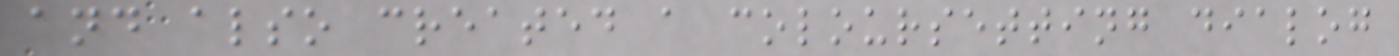and also created a coloursetting dialog
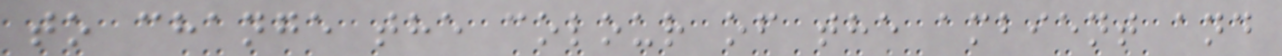to change the colour of the ambient and
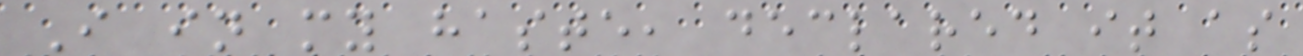I in my haste, declared it as
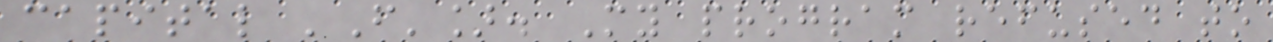capital 'F']. My program refused to
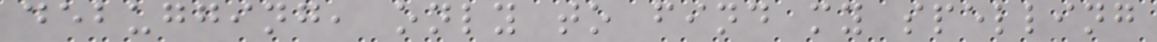debugging, only to find my spelling
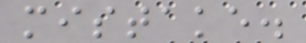mistake.
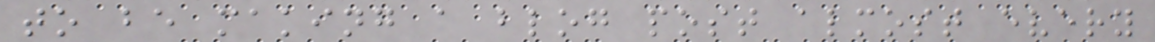to be making a blog post almost every
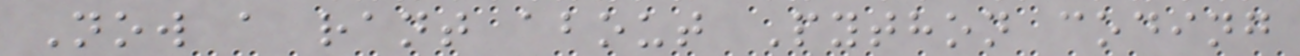Now a rant about Python coding
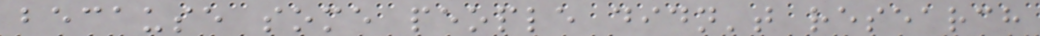because some people didn't research
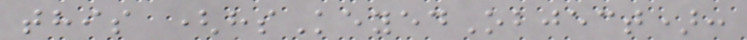this (hsKeyedObject):
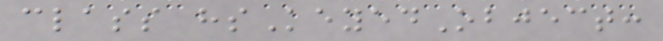class hsKeyedObject:
